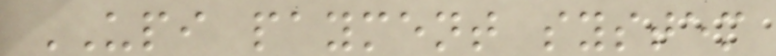UPI payment system
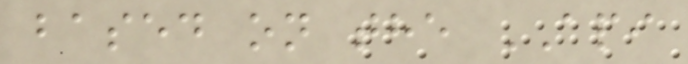based on the API
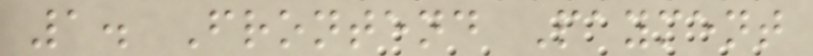1. Frontend Payment
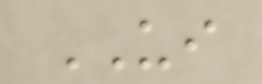UI
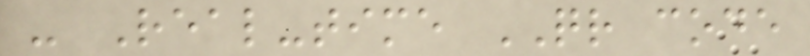- Real-time QR code
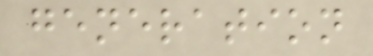generation
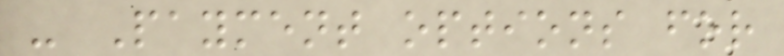- Payment options for
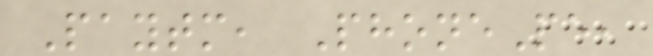Paytm, PhonePe,
